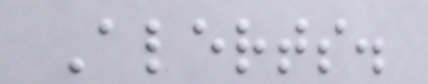Alerts.
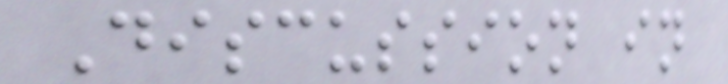Discussion in
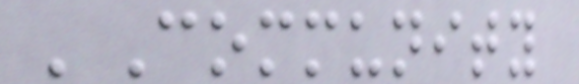'Community
